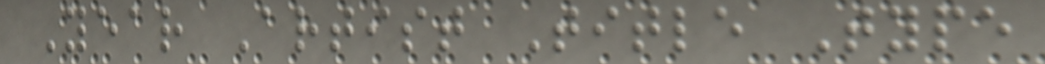Year Artist Title Type
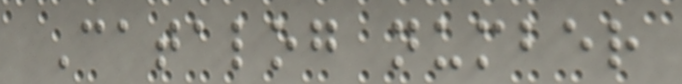Catalog number
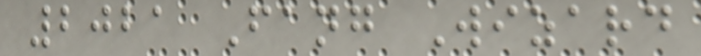2021 Fang Wizard
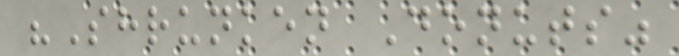"Shrunken Donuts"
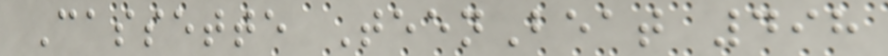Cassette TeenBeat 498
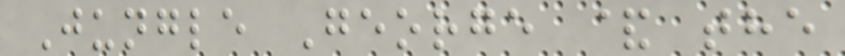Jungle George & the
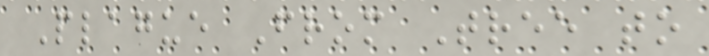Plague From Tree to
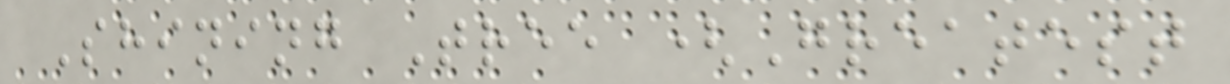Shining Tree (Greatest
